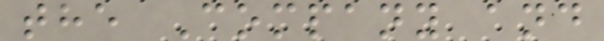the Company and
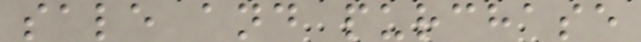sale and purchase
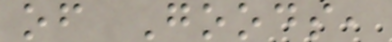of Goods,
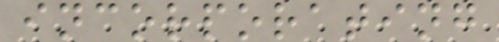incorporating
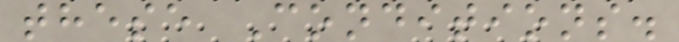these Conditions.
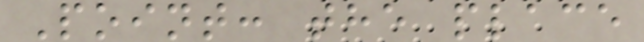Point: the place
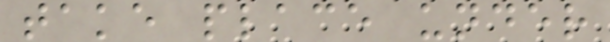take place under
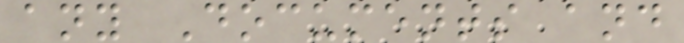any Documents and
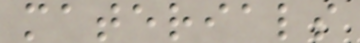materials
